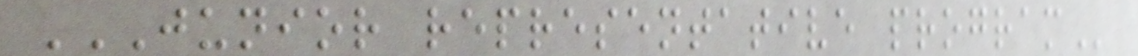JUNIOR REPRESENTATIVE PROGRAM
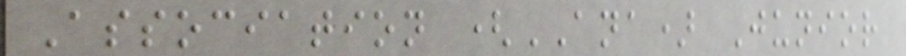Association (ANA) Junior
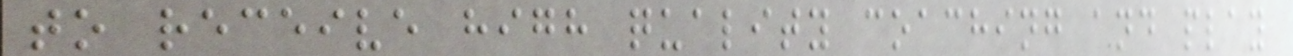to receive high quality coaching and play
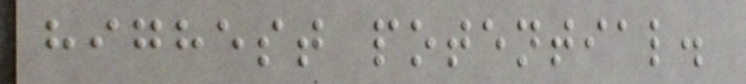highest potential.
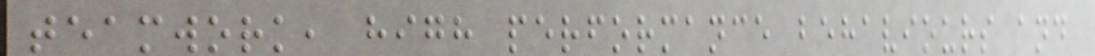teamwork, high performance behaviours and
